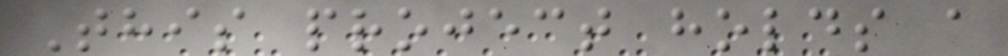This project holds a
